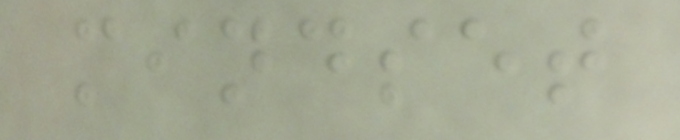mindset
